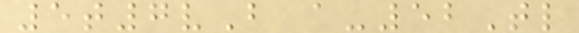5t7vB a-52Tl
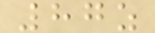87z
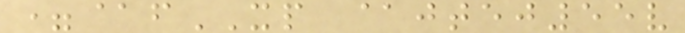=@fXP @jtej55v
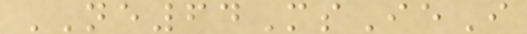NE64MsIeI
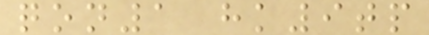qon1 hk9tp
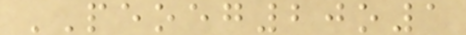PEOEG20o1
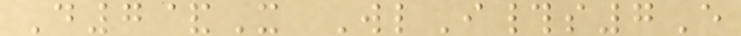D7&X WlI#s7E
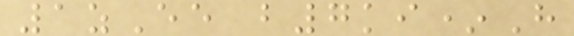1zEe b7ki*H
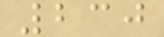230
